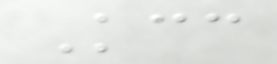Kcc
